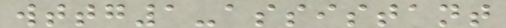wttg1-assistant
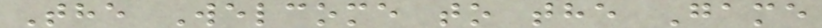The Welcome to the Game
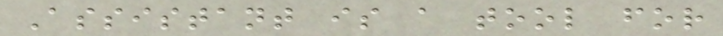Assistant is a tool for
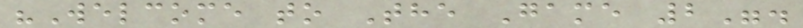"Welcome to The Game 2".
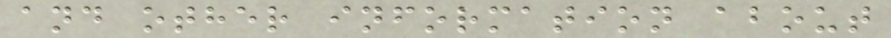and other information about
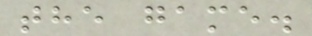the game.
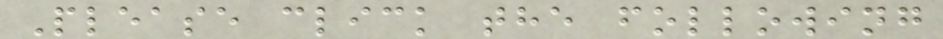Please click the following
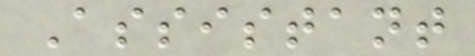Assistant
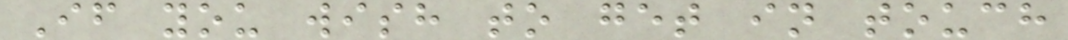If you wish to get in touch
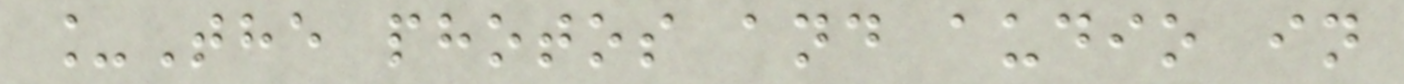_The photos and audio in
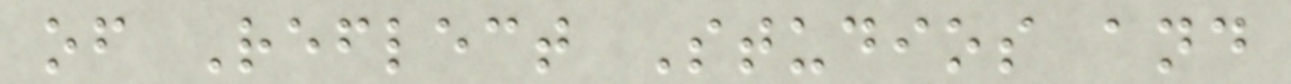of Reflect Studios and
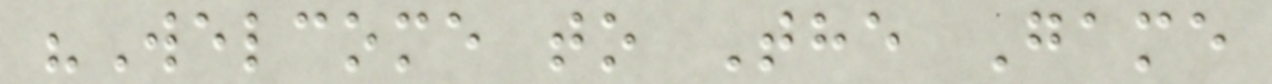"Welcome to The Game
